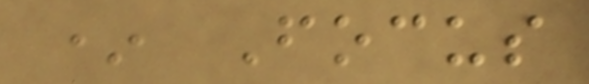* Focus
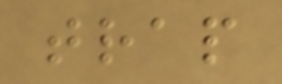trap
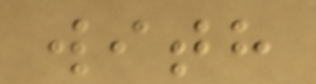with
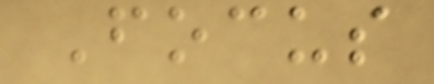Focus
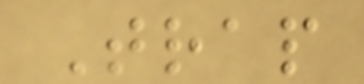Trap
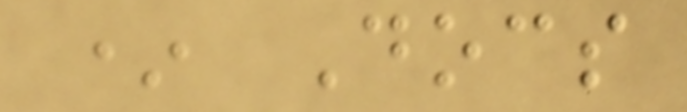* Docs
